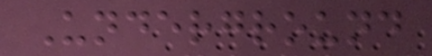Underground
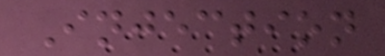Injection
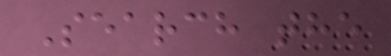Search the
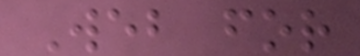Web for
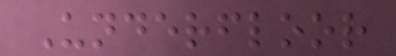Underfloor
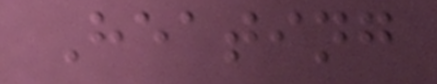Heating
